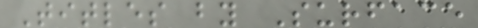Titles by Surface
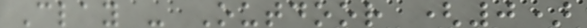Clay - Outdoor (0)
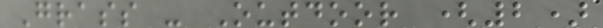Grass - Outdoor (2)
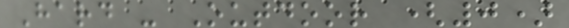Hard - Outdoor (0)
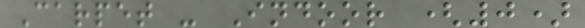Carpet - Indoor (0)
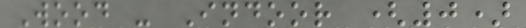Wood - Indoor (0)
